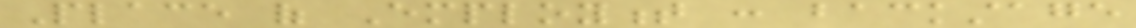Place of Employment : backstage
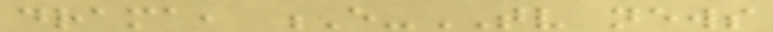drama, E-TV news
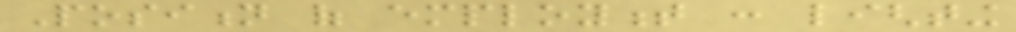Position of employment : lighting
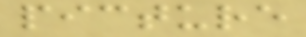picture
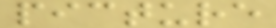picture
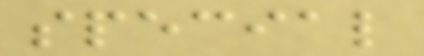special
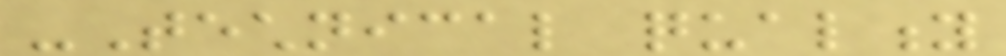-Technical quality
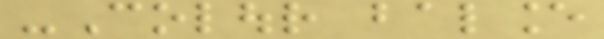-Colour balance
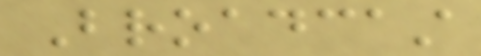Broadcast
